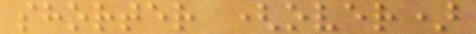shorter (over)
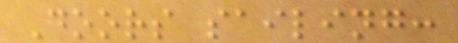Doors sailing:
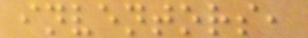inventors,
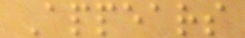Appears
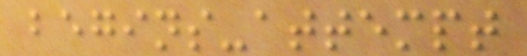begins-attempt
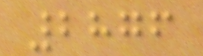2876
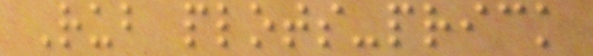Rub plots-prick
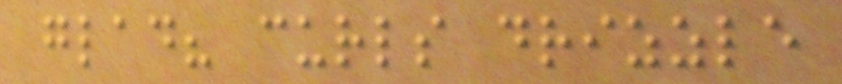glad? curls drizzle
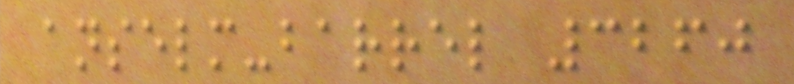anselm-barrel 3260
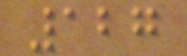127
